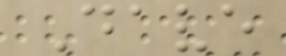Dave
